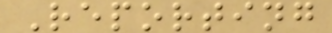Reporting
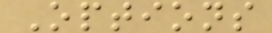Options
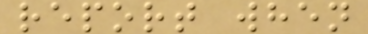report when
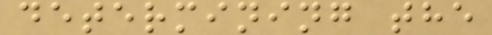determining the
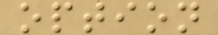option
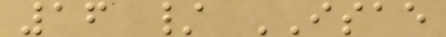16 / ISAE
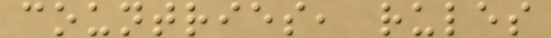countries, rules
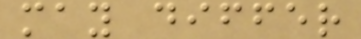may differ
